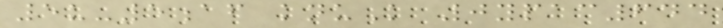5u-5af knuK 0ypac644
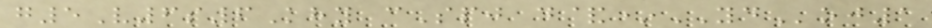g5V6s6Khy cSpj d&*YDoj1
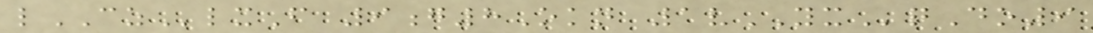lCZlxF 9g8Okn 1vYXqDo9
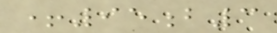+95b3
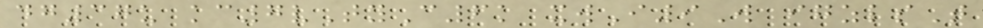dg37u kc7vTyC6k xwI9W igzlsT
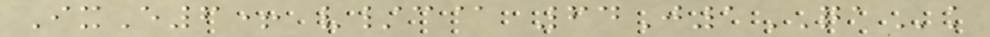IxE6+ v/c@ 64J1QAk
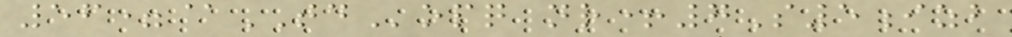56=@TDopq nr+7S5izb
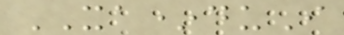XA*duI
